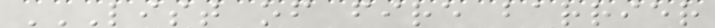LIST OF FIRE BARRIER
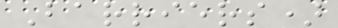Barriers)
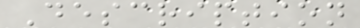Description
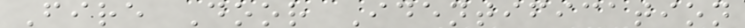Fire Door Identification
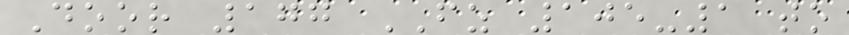Door 177 FZ 105-1 to
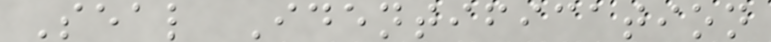Seal Identification
